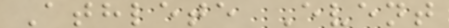Athlete Event
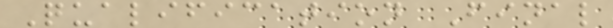Qualification Final
